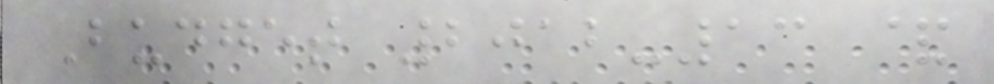Budget 2012-13 &
